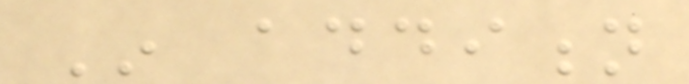In addition
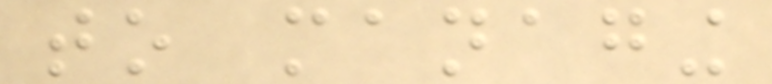to managing
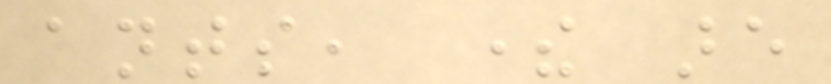ants, there are
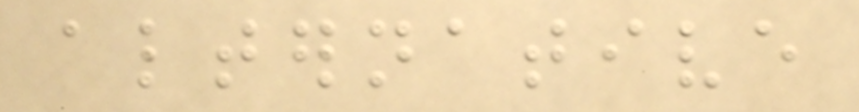alternative
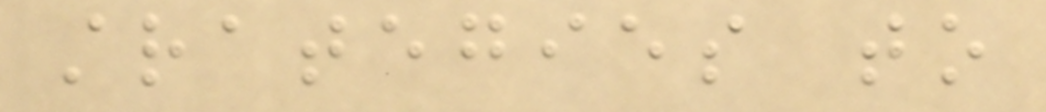strategies to
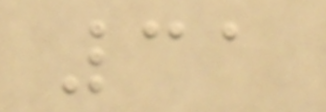31
